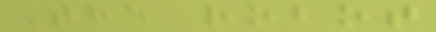The robot
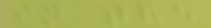in the
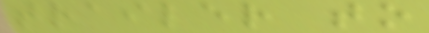trailer to
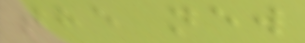the new
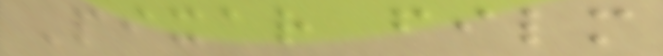Pixar film
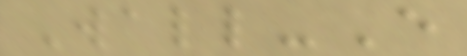Wall-E
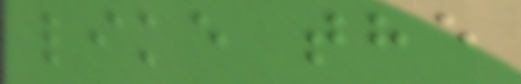like the
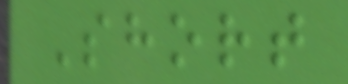Short
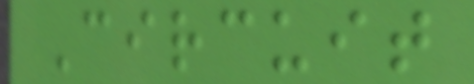Circuit
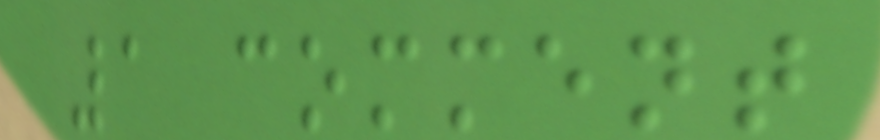1 comment
